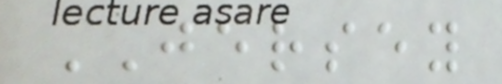JERSEY
